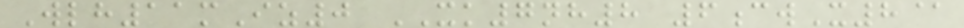Wlh11mIz0 XK7nh8 6cwX8@
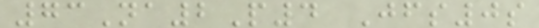73Na2P4 Jfs0s
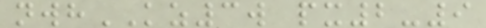nwhKZ3w px2-9
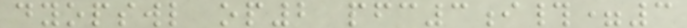dyopswl op2 pfc3i#=3
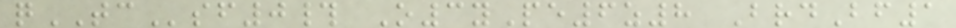qTCsf0# O3yPe6z8 BrdBf1
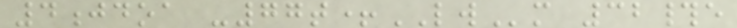4jdoa -77t+LWm 32#e
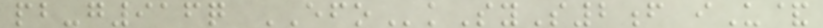pb-g916q EFOkSyS2f iU&
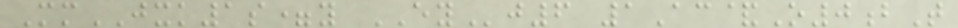MmJXK1s=y EYj6 1Ac&O0bT
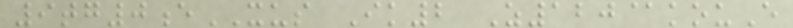9tg0eXUS Ik2 Z120@kouE
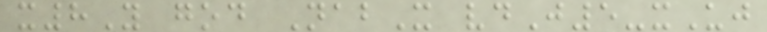x8Y god NabX vdJ5-xUj
